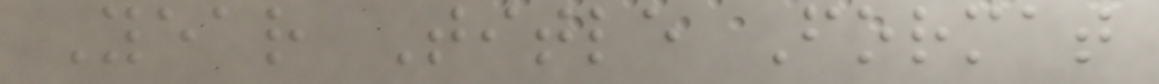Year Title Format
